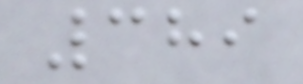389
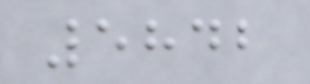5842
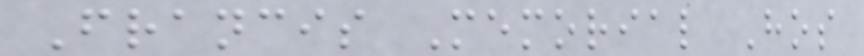Francis Memorial Hos
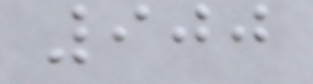900
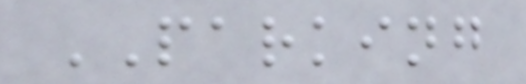PARKING
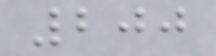200
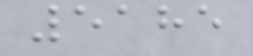5185
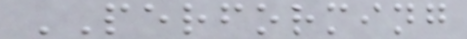PERFORMING
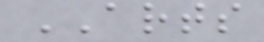ARTS
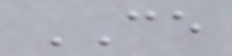CE
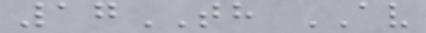17TH AV
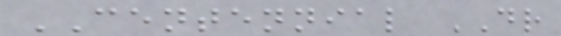CENTENNIAL DR
